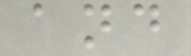and
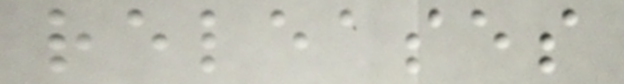releases
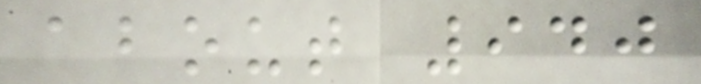about 940
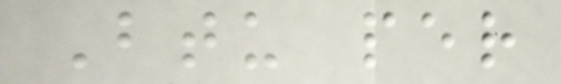Btu per
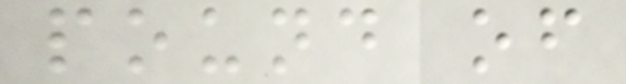pound of
